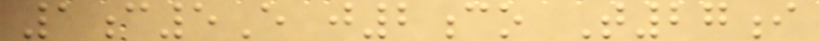1c5E j2co T27i
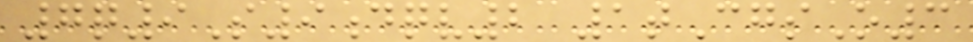7q9S9dqv2 1tCgsO3
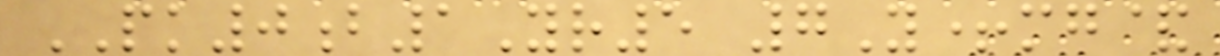PK0b1Yr5 7Y+mg&
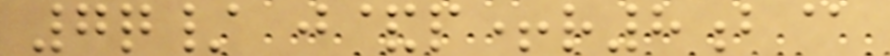7q/ j&p+r8b@
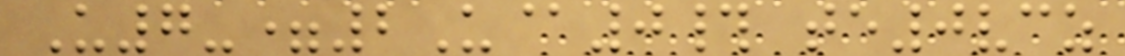U7-=2U@0# te0vcz
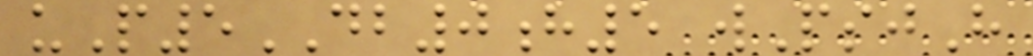uP5DB0h5 wPsjH
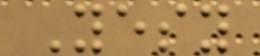Yesy
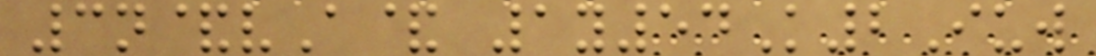3n&vA& 1y54K2Iuw
